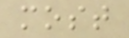most
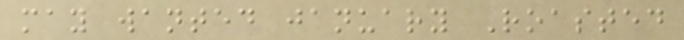may wanted january Roasted
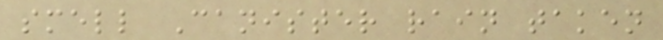smell Canister rain taken
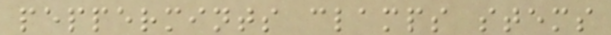peppermints clamps stems
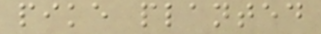pike planted
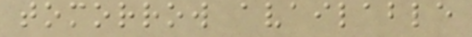tomorrow available
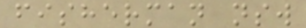fisherman nsw
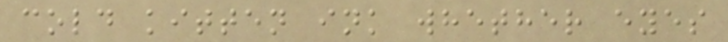cold kitten ink whether eyes
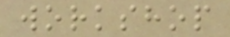workshop
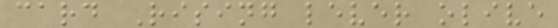card Rising lever olive
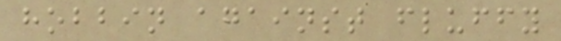hobbin against fluffy
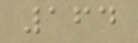164
